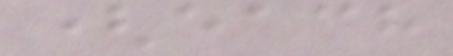(each
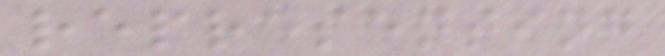representing
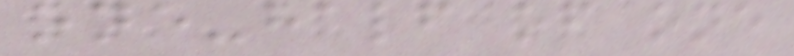one-half of one
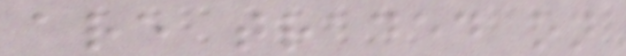are traded on
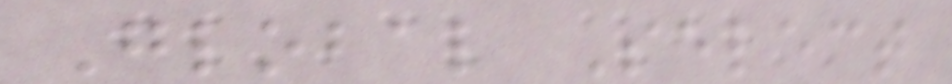Global Select
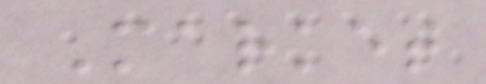Market
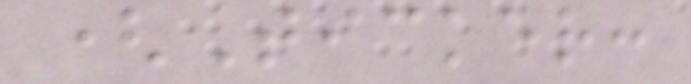(Ticker:
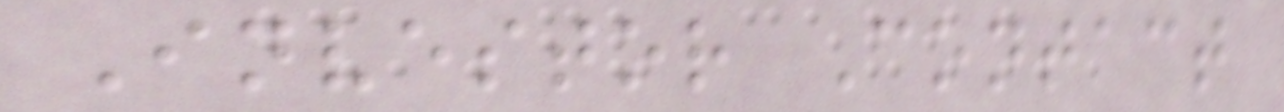Investor Contact
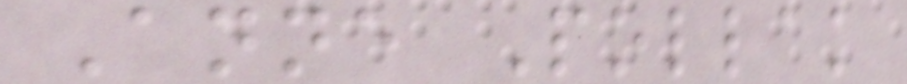Anne Pollak
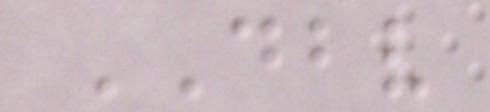DBV
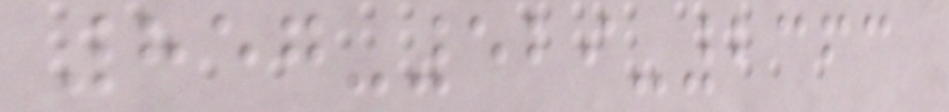857-529-2363
